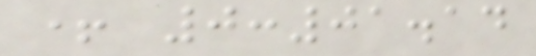+ 0:01.14
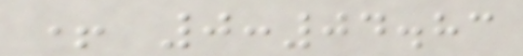+ 0:04.83
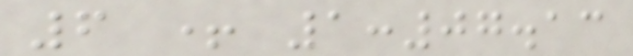6 + 1:07.13
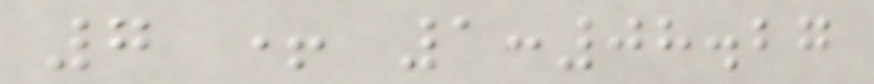7 + 1:08.27
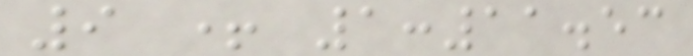9 + 1:11.53
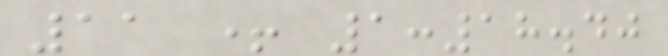11 + 1:18.40
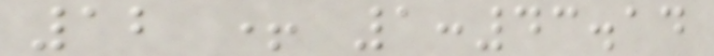12 + 1:43.14
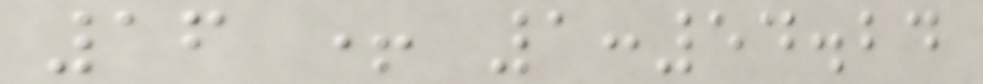16 + 1:54.24
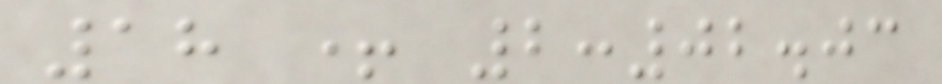18 + 2:02.03
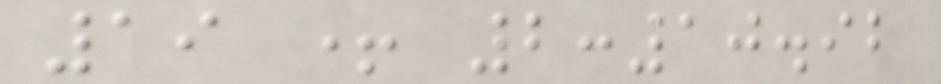19 + 2:10.92
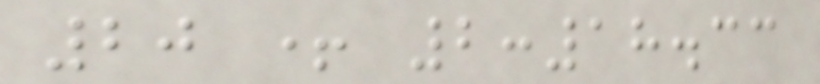20 + 2:18.33
